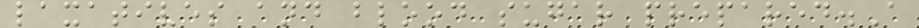laxatives and blood sugar prepared.A
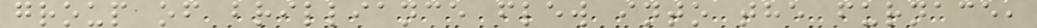group of brilliance flew into the furnace,
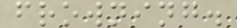frowning.
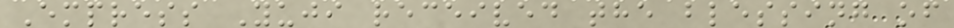Empress Yuji received the blessing of
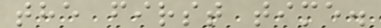the first time.
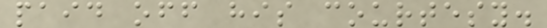paid off his courtesy.
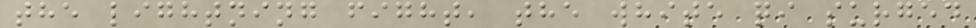the lightning fight, the white qi surged
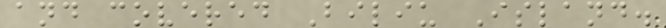and covered Biliu Island.
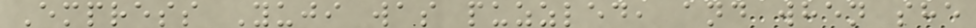Empress Yuji was puzzled, and when she
